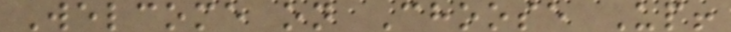Welcome on Choose Up!
